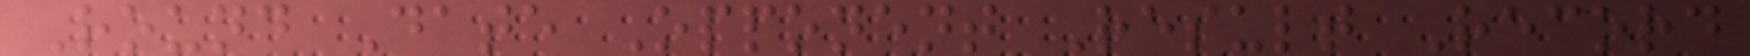Round Date Opponent Result Record
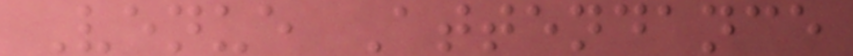Venue Attendance
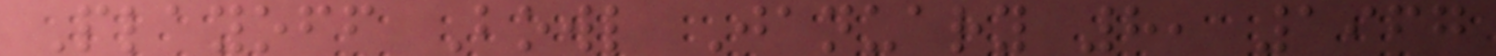Playoff Bowl January 8, 1967
